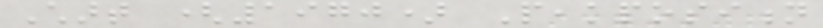Chart (1970) Peakposition
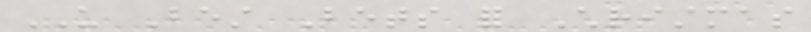US Best Bets for Christmas
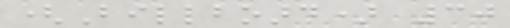(Billboard) 30
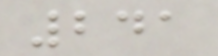241
